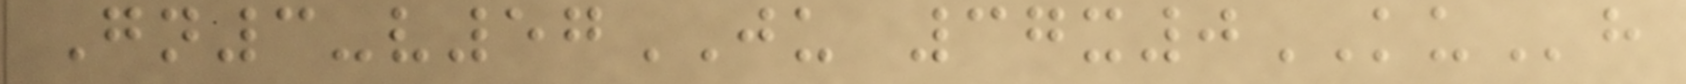Gn3-v57JU 37x0KUh
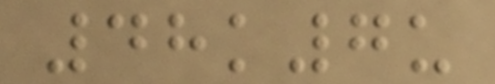48k7u
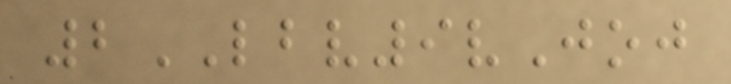2LBV9vJoj
